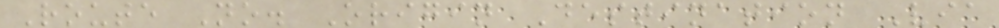Route No. Origin Destination Via
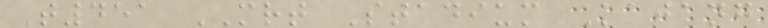T451 MRT Stadium Kajang
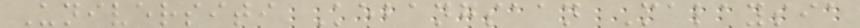Universiti Kebangsaan Malaysia
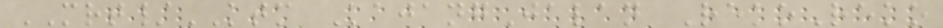MRT/KTM KajangJalan RekoReko
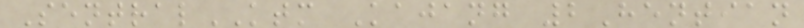SentralKTM Kajang 2Hentian
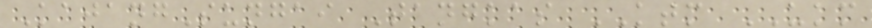KajangSungai Tangkas KTM UKM
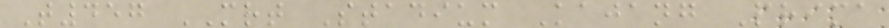T457 MRT Stadium Kajang Prima
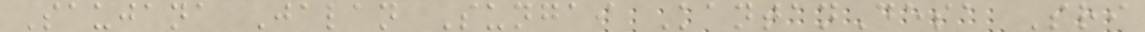Saujana Jalan Sungai KantanDesa Sri
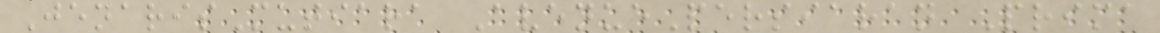JenarisMutiara AvenuePersiaran Prima
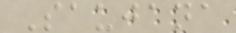Saujana
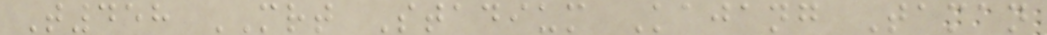T458 MRT Stadium Kajang Taman
